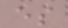es
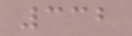332
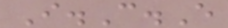I.C.E
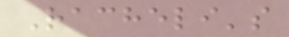Racheli's
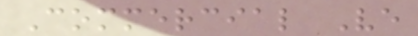Commercial Ve
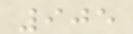905
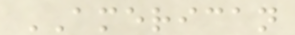AMERICAN
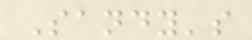Sandy's
